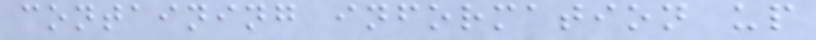containing information up
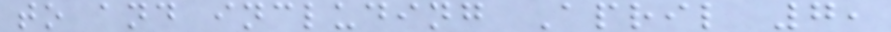to and including April 7,
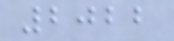2022
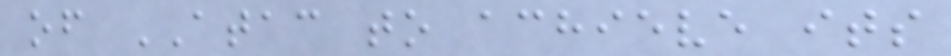of ATAC to achieve its
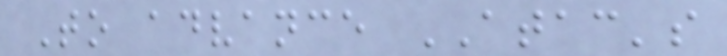To advance ATAC's
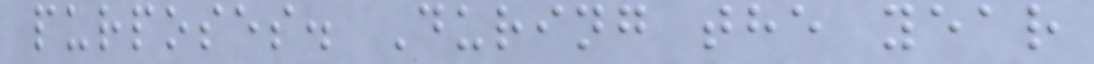purposes. During the year
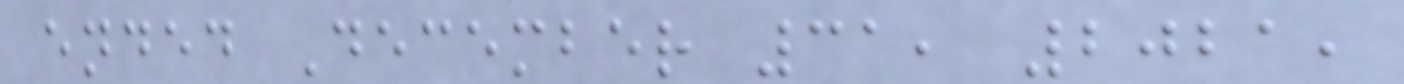ended December 31, 2021,
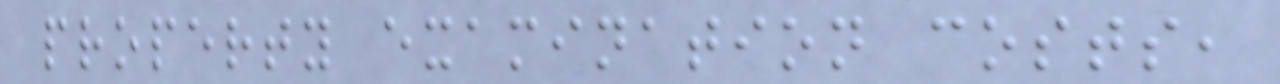property examination costs,
